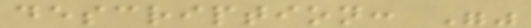description: ""
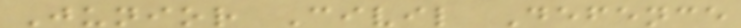Junior Civil Defence
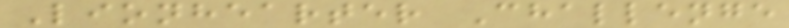Lionhearter Challenge
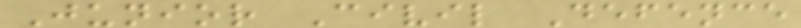Junior Civil Defence
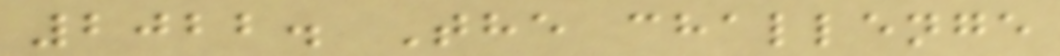2022. The challenge
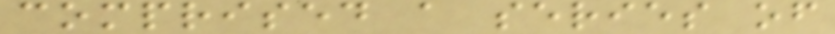comprised a series of
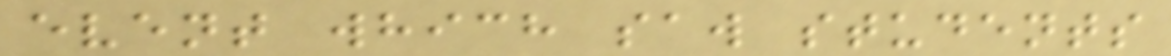event which saw students
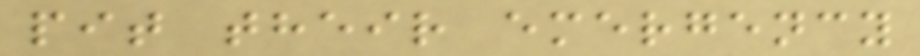pit their emergency
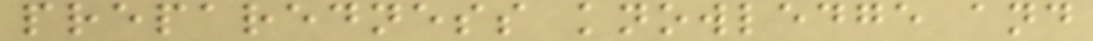preparedness knowledge and
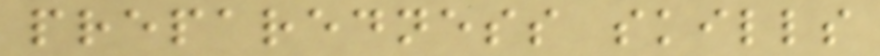preparedness skills
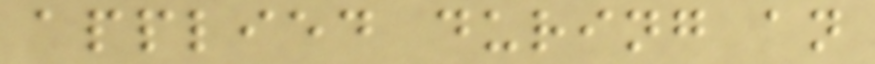applied during an
